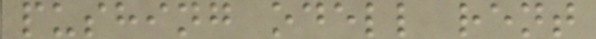pushing odell rent
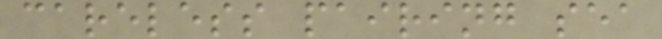careless pairing sea
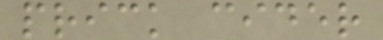prick cider
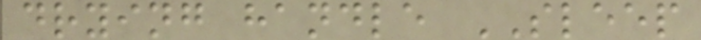drying handle SLEEP
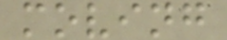moving
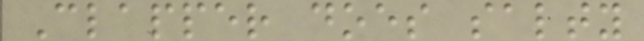Clapper does salty
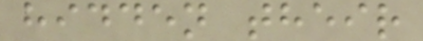hidden their
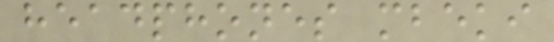headphones mbeki
